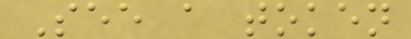See a token
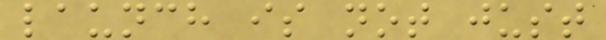launch is not just
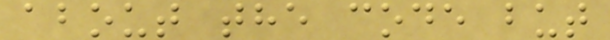about the code but
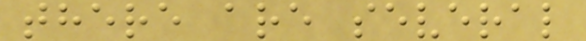there are several
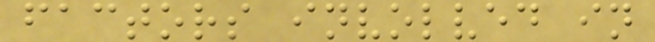factors involved in
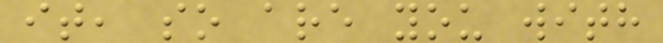it, so are you with
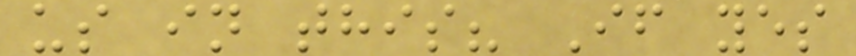us in this? If yes
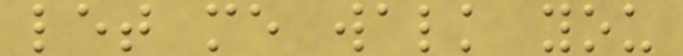let me walk you
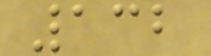132
